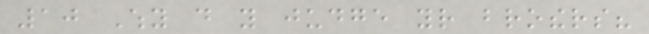10 Why do you judge your brothers?
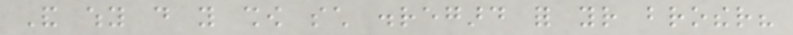And why do you show such disregard for your brother?
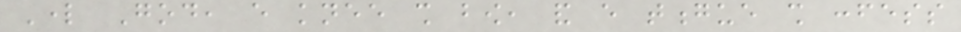Lord God, every knee shall bow, and every tongue shall confess
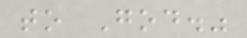to God."
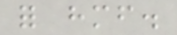for himself.
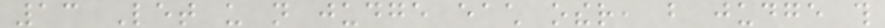13 Let us not judge each other, but judge this
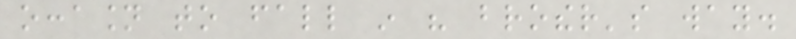occasion to fall in his brother's way.
